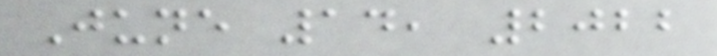June 14, 2022
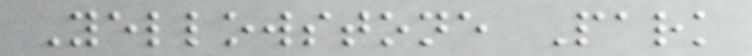Yellowstone Park
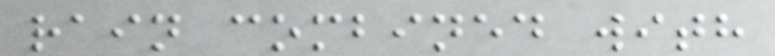rain combined with
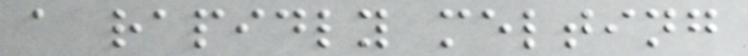a rapidly melting
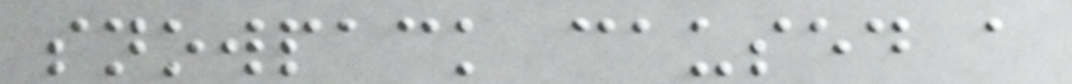snowpack caused a
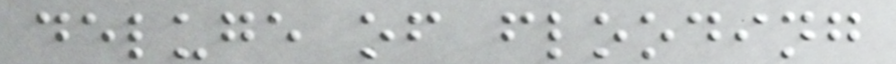deluge of flooding
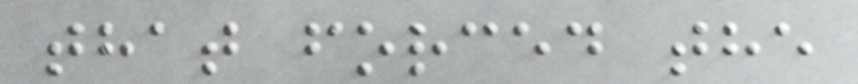that forced the
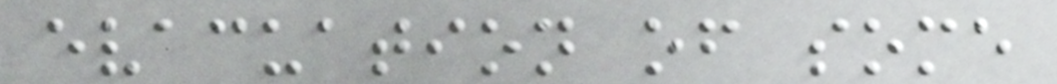evacuation of some
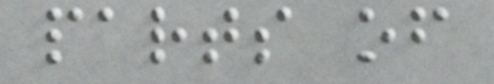parts of
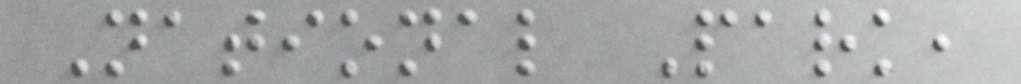National Park,
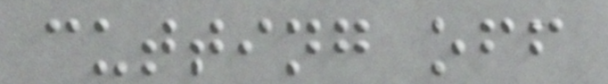cutting off
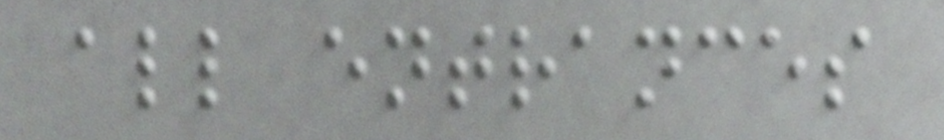all entrances
